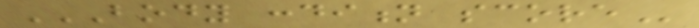BODY CONDITION SCORE
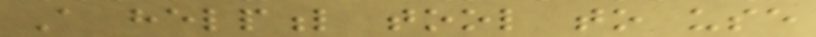A helpful tool to use
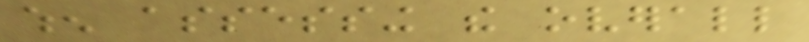when assessing the overall
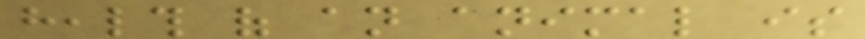health of an animal is
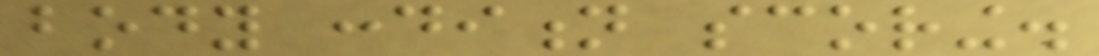body condition scoring.
